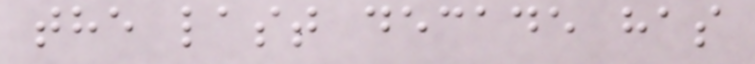the last decade has
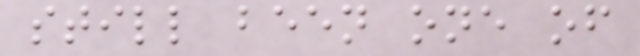still been one of
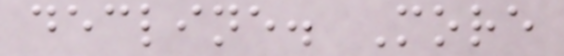decline. More
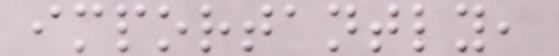importantly,
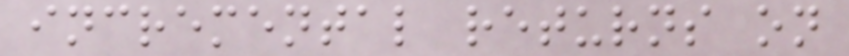incremental returns on
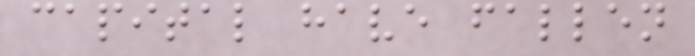capital have fallen
